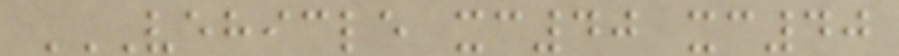VEHICLE XC40 XC40
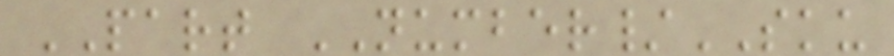PART NUMBER/SKU
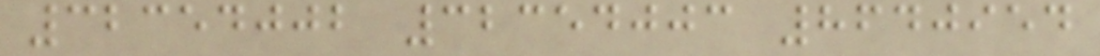32354002 32354003 8640954
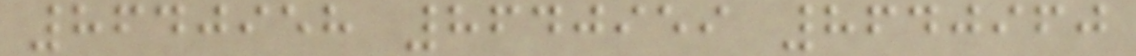8640958 8640959 8640960
